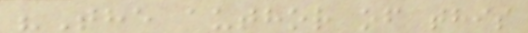"The author of this
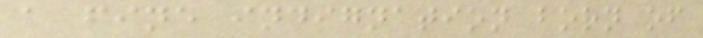a fine indignation born of
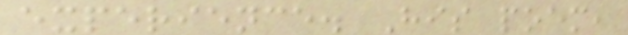experience. His poem,
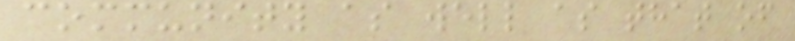community as well as that of
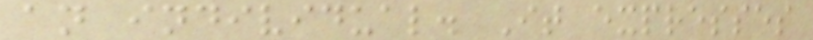an individual. It expresses
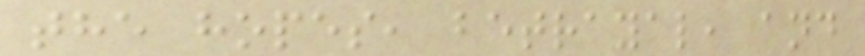the hopes, betrayal, and
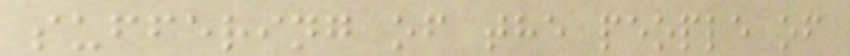suffering of the people of
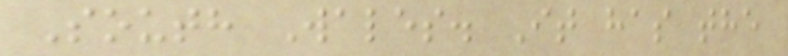South Wales. It has the
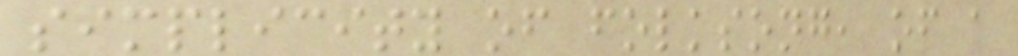simplicity of folksong, of a
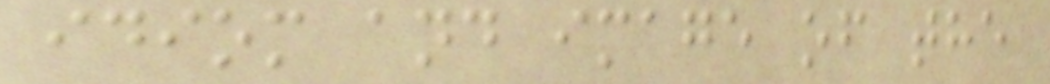idiom and image of the
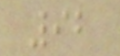92
